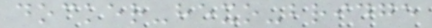docker-hexo-bridge
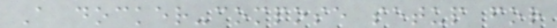A docker-compose setup for
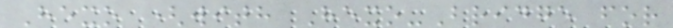Hexo (with Hexo-Bridge for
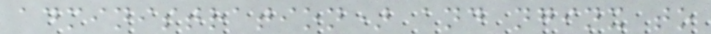administration) and nginx to
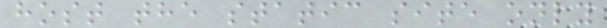host the static site only
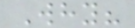Why?
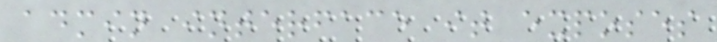admin interface it exposes
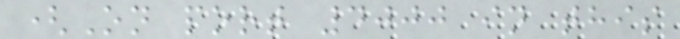(On port 4000 in this
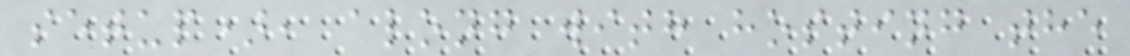setup), along with hosting the
